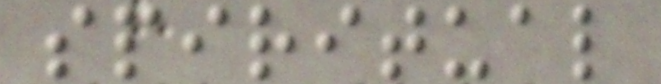spiritual
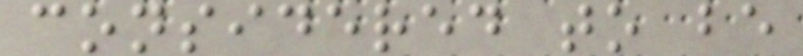considered to be
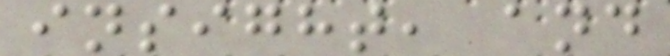insight, and
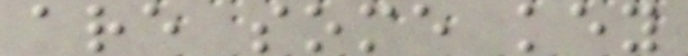are some key
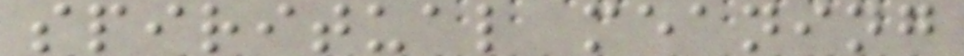spiritual meaning
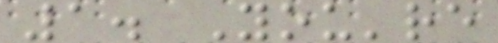1. You're
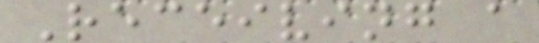Receiving a
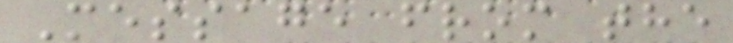Message from the
